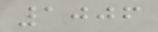1006
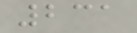231
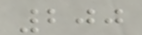200
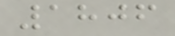1806
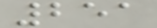251
